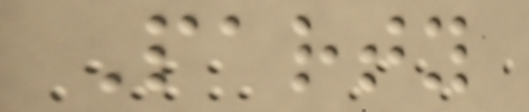Party
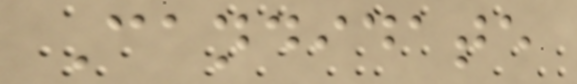Candidate
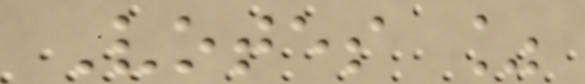Votes %
